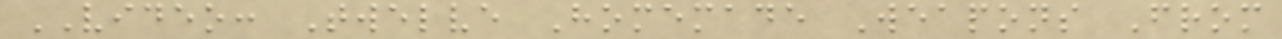VIDEO: Twelve Homemade Weapons From
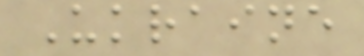Ukraine
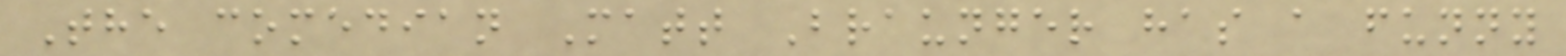The comedian Matt Braunger has a funny
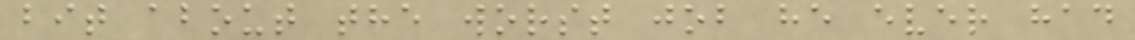bit about the worst job he ever had
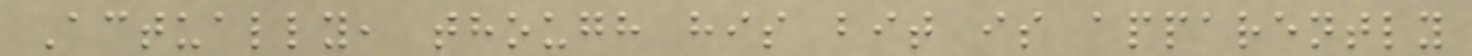Actually, though his bit is apparently
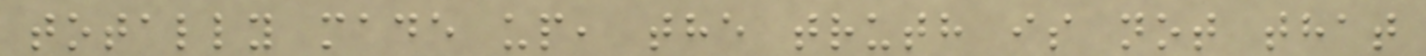totally made up, the truth is not that
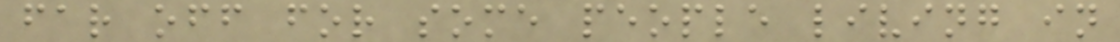far off for some people living in
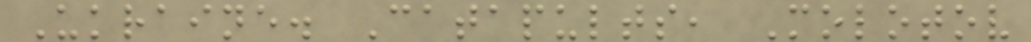Ukraine. Catapults, Molotov
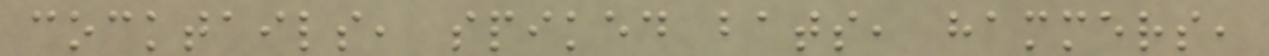cocktails, spiked bats, hammers,
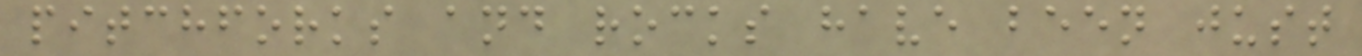pitchforks and rocks have been just
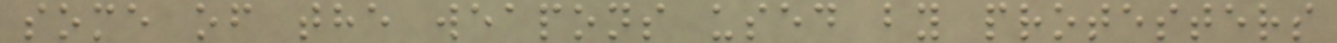some of the weapons used by protesters
